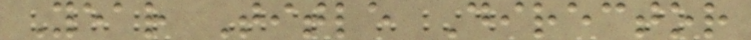Year Title Director
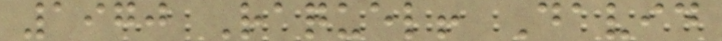1970 Raquel! David
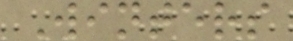Winters
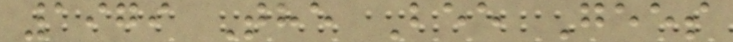1979 The Bee Gees
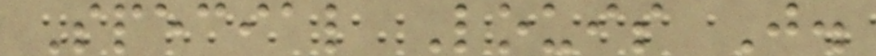Special Louis J.
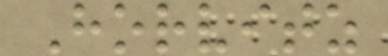Horvitz
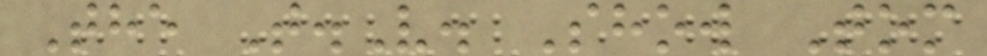The T.V. Show Tom
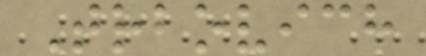Trbovich
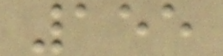155
